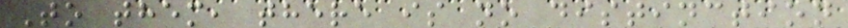To them, there is no distinction
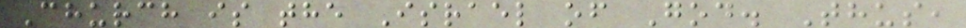Church is the Israel of God. Thus,
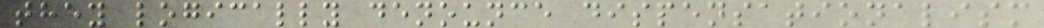they logically denounce dispensationalism
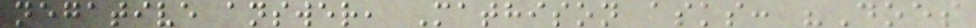negative answer, Mathison asks: "Does
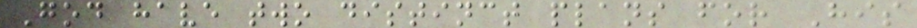God have two distinct plans for His
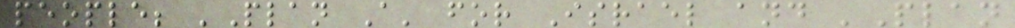people; 'Plan A' for Israel and 'Plan
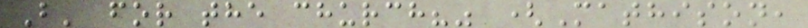B' for the church?" (Mathison,
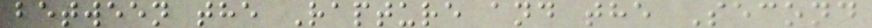between the Rapture and the Second
